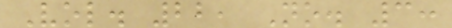Vol. 22, No. 3:
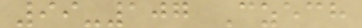99-107 Czech
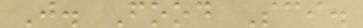J. Food Sci.
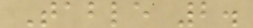Table 2.
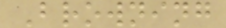Browning
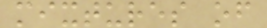mixtures of
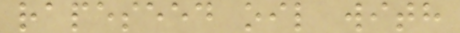rapeseed oil with
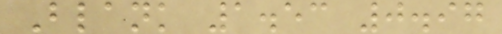Blank 1.53 0.97
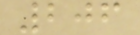206
